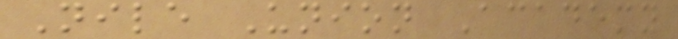Nile Union Academy
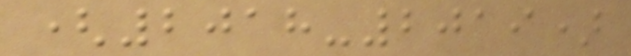(2018-2019)
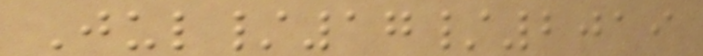Jul/17/2019
